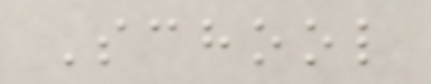School
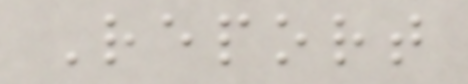Report
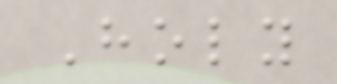Holy
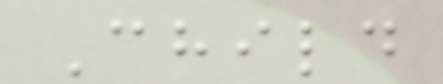Child
